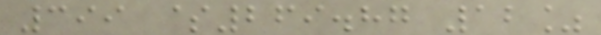399 $269.87 12%
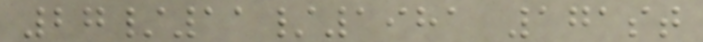27/11/1981 171st
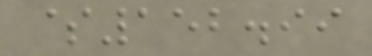$152.99
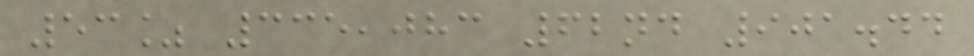53% 335,083 62nd 901.44
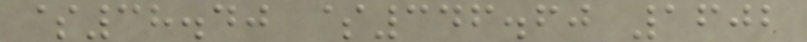$38.40 $346.60 1602
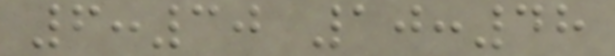6:30 10:48
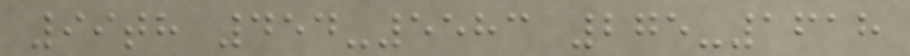99th 454-5583 275-1618
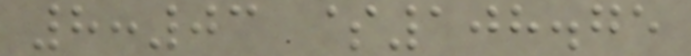8:03 $108.75
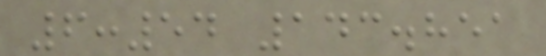6:54 143.851
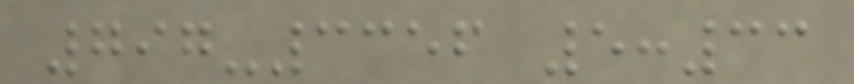797-3356 5:33
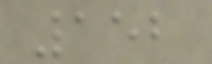152
